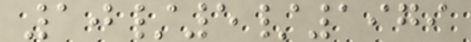10/5/1979
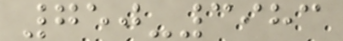750-3983
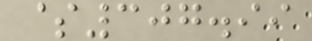$307.99
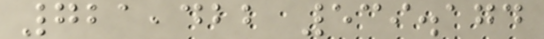721,422 539.174
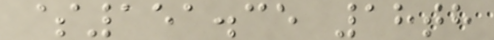$151.35 18th
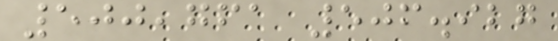500,761 506.927
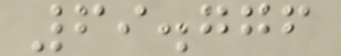69.776
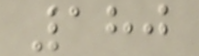180
